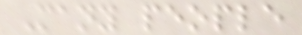Many people
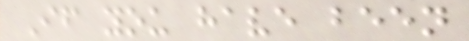If you have been
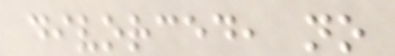divorced, no
